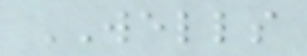WELLS
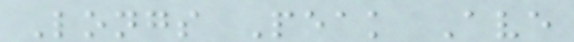Longs Peak Ave
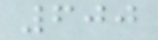600
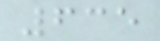635
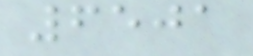6501
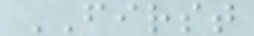FIRST
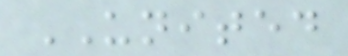UNITED
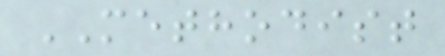METHODIST
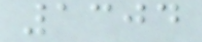1304
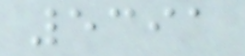5391
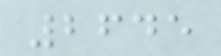2645
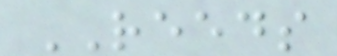REEDS
